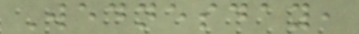Wednesday,
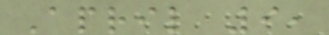April 9,
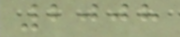2008
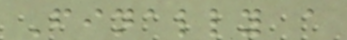Finally a
